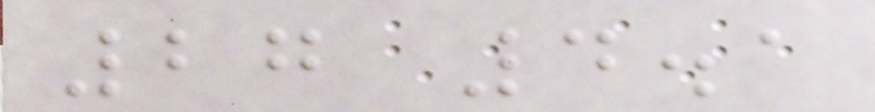27 4.1
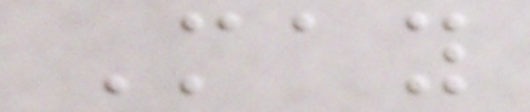May
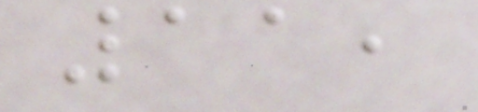11,
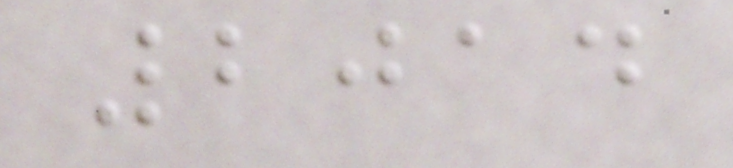2014
